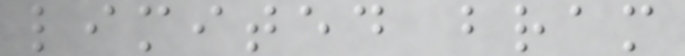limited bram
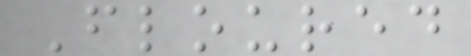Floured
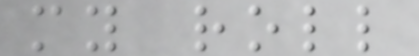my roll
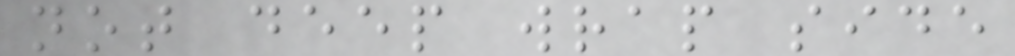not deep wrap side
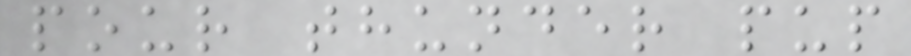pour thunder pup
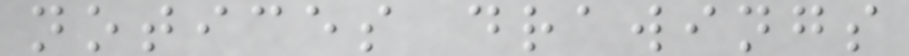notices drawings
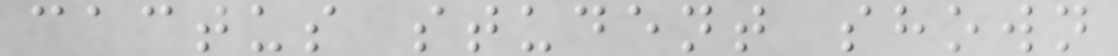cactus student shown
